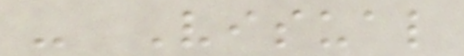- Visual
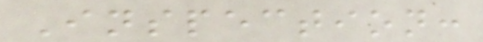Inspection:
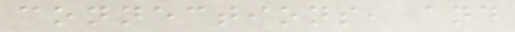connections, and
